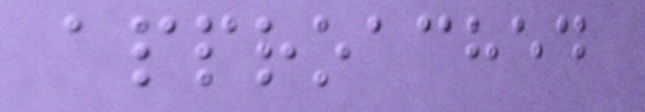approached
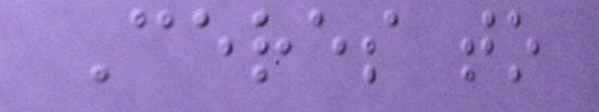Ceres to
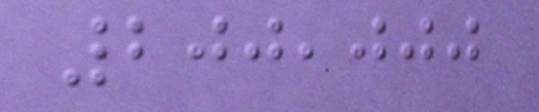200,000
